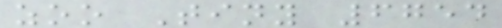zoo Tiny 6754
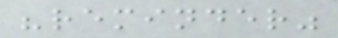"reminder"
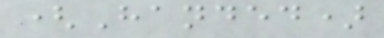(Handed)
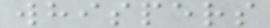whispers
